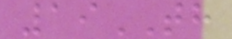19TH
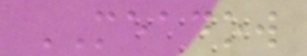MEADOW
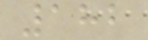182
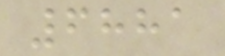6881
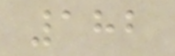182
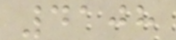4108
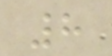8
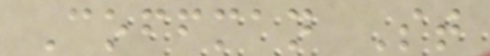Coffman St
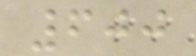600
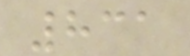831
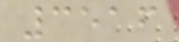3516
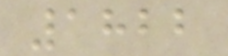1822
